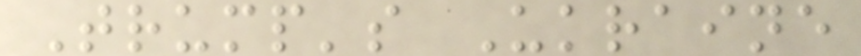Trump's Ukraine
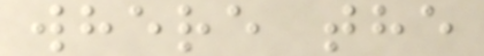where the
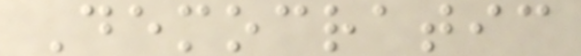Democratic
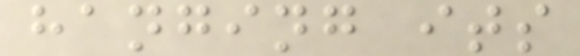hanging its
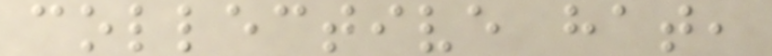collective hat,
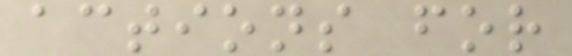actions for
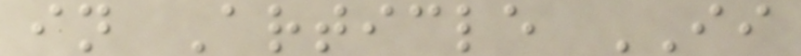in Article II
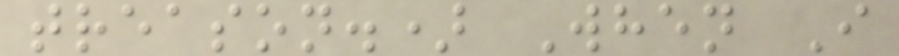treason.) When I
